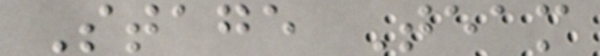Stage Team
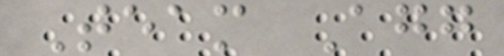Team Agg
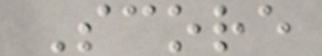Score
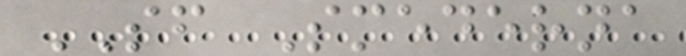SF Smederna
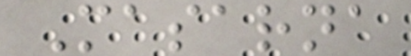Masarna
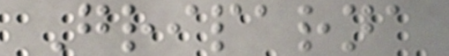Griparna
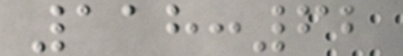118:62
